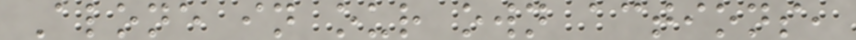Alone in our own actions,
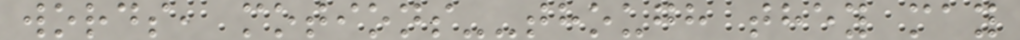words, motions--though they may
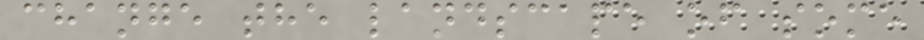change the landscape of some
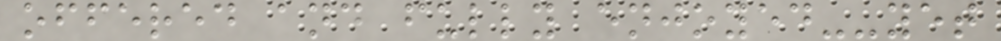offered and fully enjoyed--yet
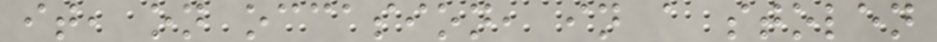it, on occasion, in a stolen
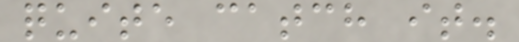quite catch it.
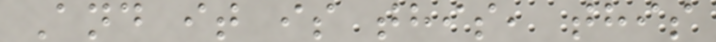And it is this, this
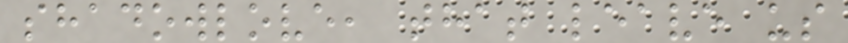shadowlove, that leave us
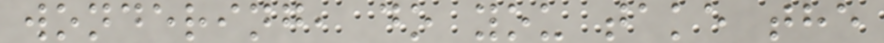wondering, do you take the
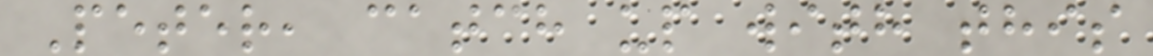Peter, catch up with this
